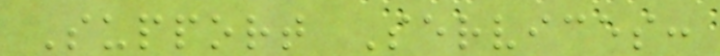Support Services:
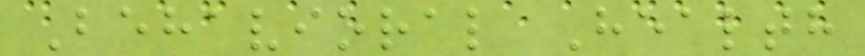Behavioral Health
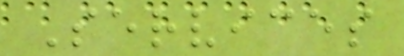Services
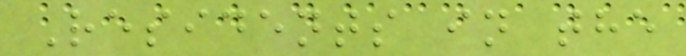Residents in the
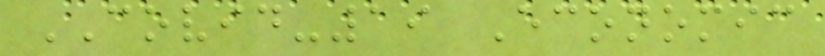COVID-19 Economic
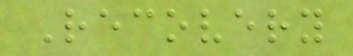Recovery
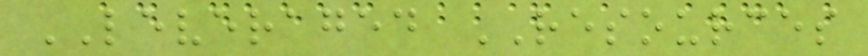LEVERAGED RESOURCES
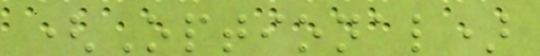(Optional)
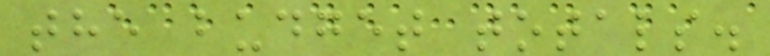the budget totals.
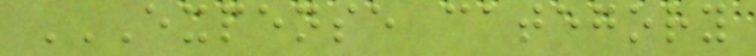EXPENSE CATEGORY
